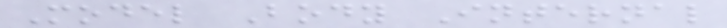Model Body Internal
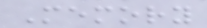Memory
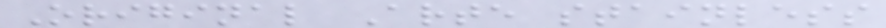Original Arte stainless
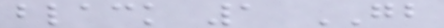black 1 GB
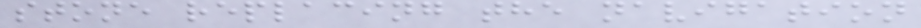stone replacing the navigation
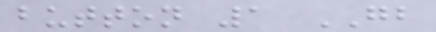button 1 GB
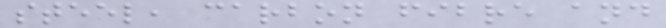steel, carbon fibre and
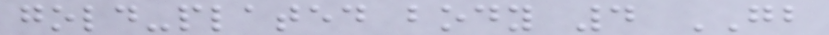gold-plated body 4 GB
